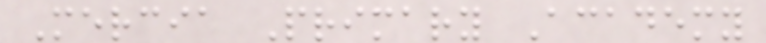Mercia Primary Academy
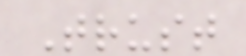Trust
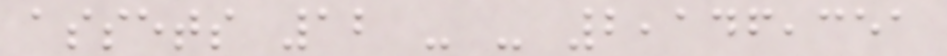assets 12 - - 2,146,351
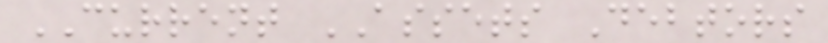CURRENT ASSETS Debtors
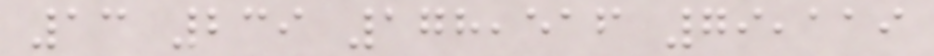13 239 178,516 79,119
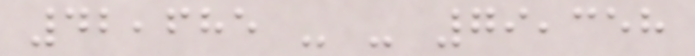42,685 - - 79,358
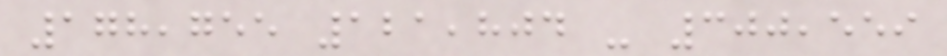178,755 121,804 - 300,559
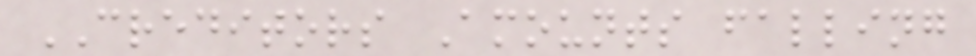CREDITORS Amounts falling
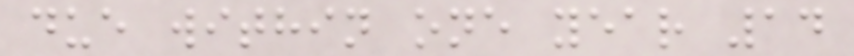due within one year 14
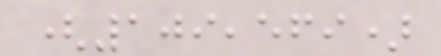(109,569)
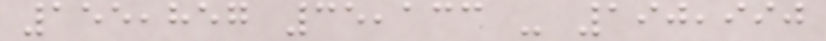155,857 35,133 - 190,990
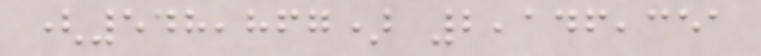(548,867) 2,146,351
